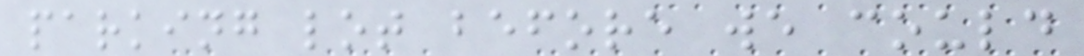parking lot before we could
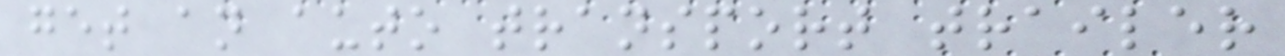get an auto transport trailer
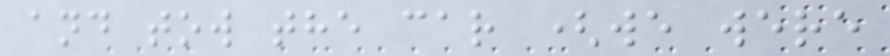and tow the car (we were
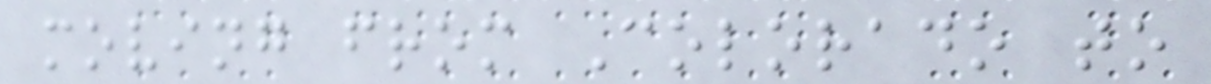moving from Colorado to
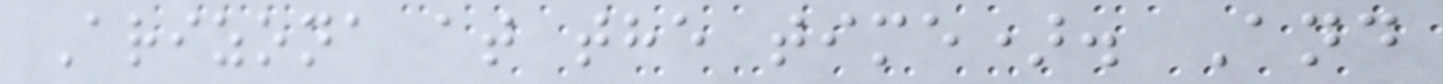Arizona at the time). And
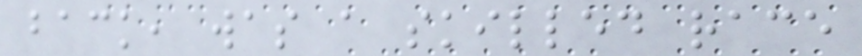back, was a skilled race
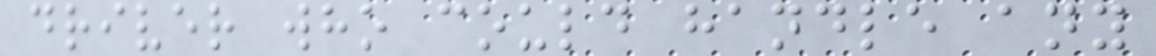driver who could handle any
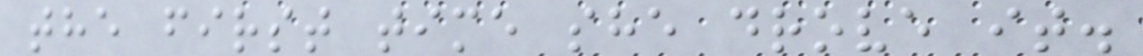the first time she drove it.
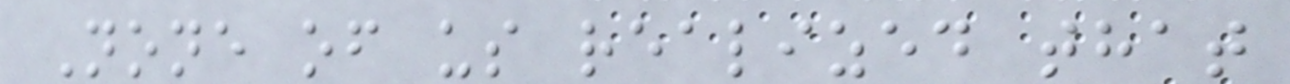None of us realized that
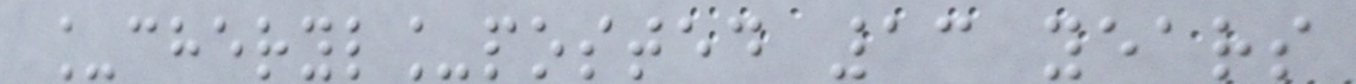_cheryl_posted 13 years
